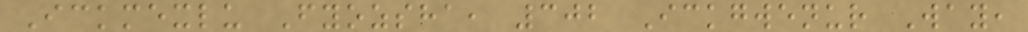Ickmexlu Fyozsha, 302 Ickgwenur Way,
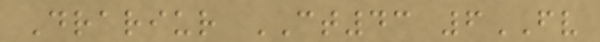Drariur CT43 6FV
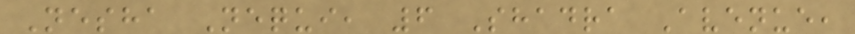Nesha Nequi, 6 Shadra Avenue,
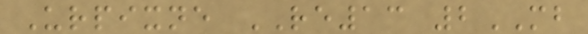Urpixne RE13 2MB
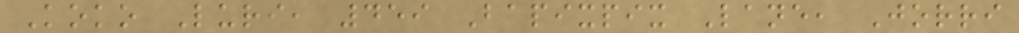Koko Luri, 459 Bapixpix Lane, Jorri
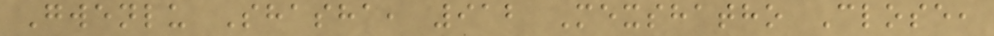Gwenlu Shasha, 912 Mexshatho Close,
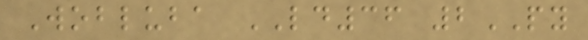Wobluba LD36 2PY
